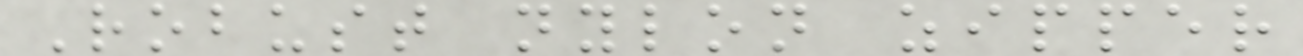Robust nylon zipper
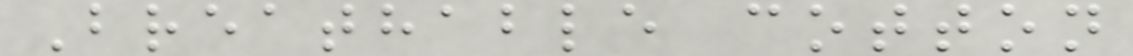Breathable cotton
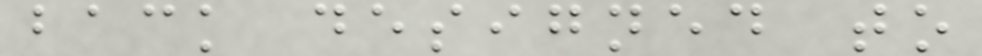back designed to
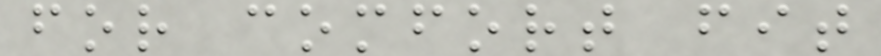for comfort fit
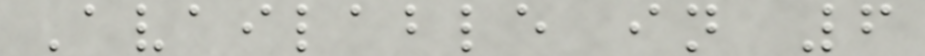Available in 6
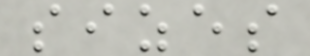sizes
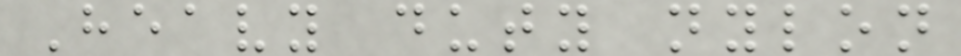Heavy duty nylon
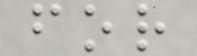for
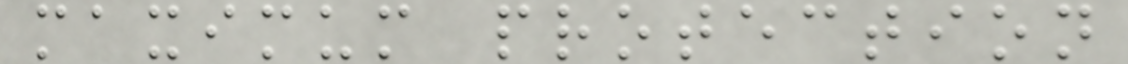maximum protection
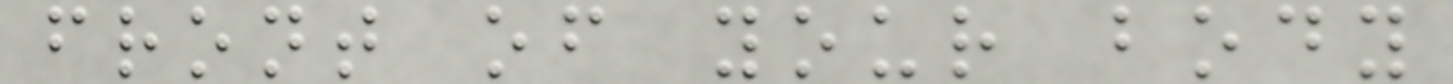front of your body
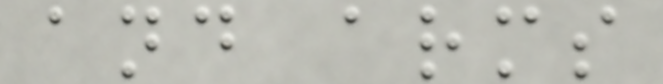and arms
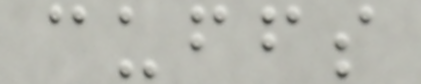cuffs
